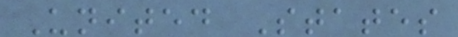United States
